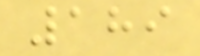189
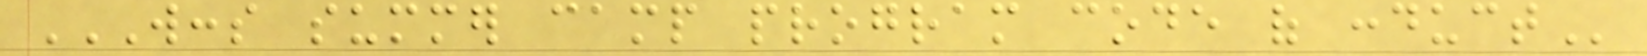WCCS SUMMER CAMP PROGRAM CODE OF CONDUCT
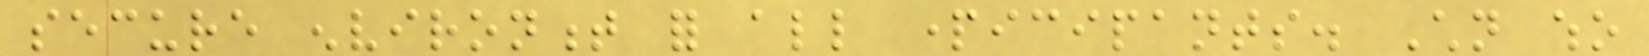secure environment for all participants. Children who
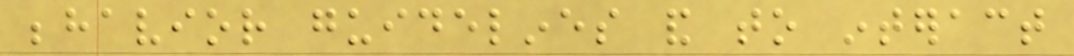behavior guidelines and to interact
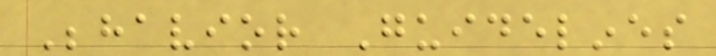Behavior Guidelines
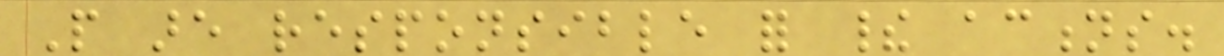People are responsible for their actions.
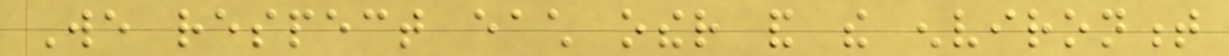We respect each other and the environment
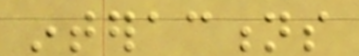interactions
